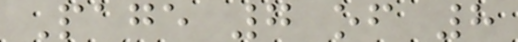Page 7 of 8
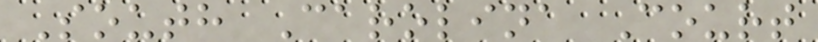South Carolina Court
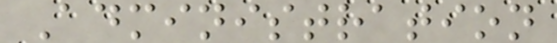Administration
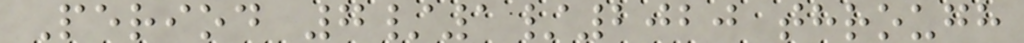Period 7/1/2020 through
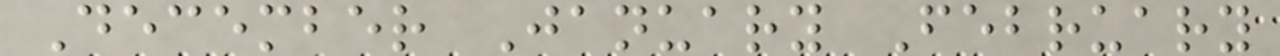December January February
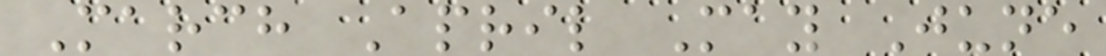March April May June
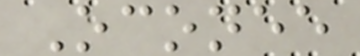Oconee
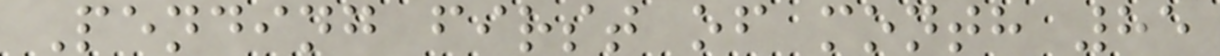Pending first of month 85
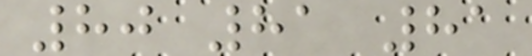80 81 81
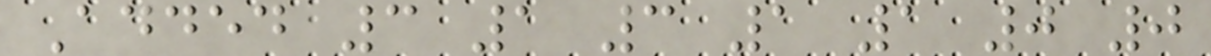Added 3 1 3 1 1 0 0
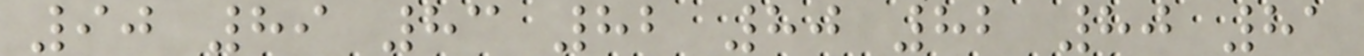90 89 83 82 80 82 80 81
